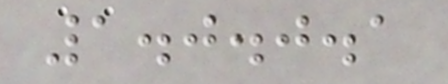1.0.0.1
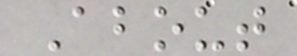About
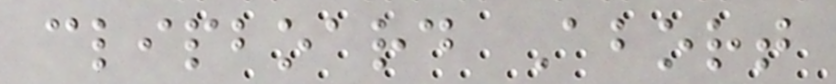clipboard Abort
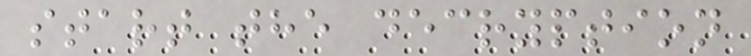start the decryption
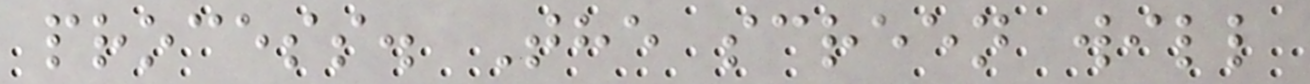process. The screen will
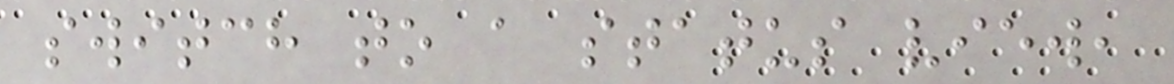switch to a status view,
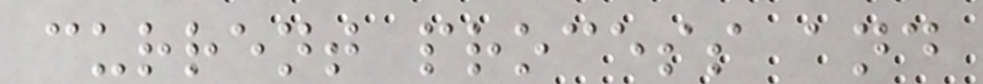current process and
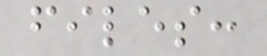files:
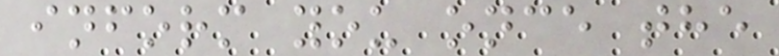inform you once the
